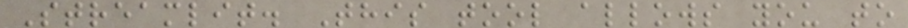Streamlit. This tool allows you to
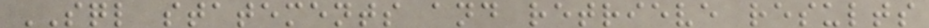SQL statements and retrieve results
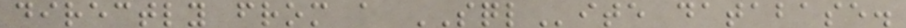directly from a SQLite database.
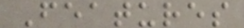Features
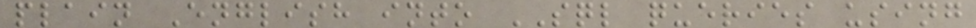plain English into SQL queries using
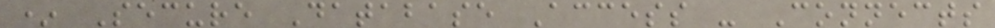* Secure Database Access - Connects
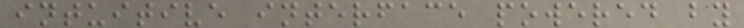intuitive interface powered by
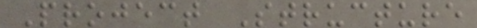Project Structure
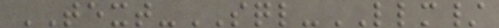TEXT-SQL-LLM/
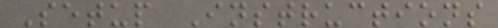Setup Instructions
